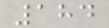184
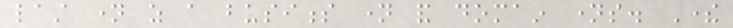last name as a business name and domain names. There
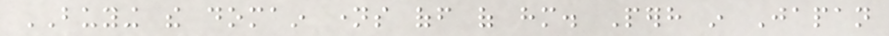BUYING the domain names off of him. Perhaps in Japan
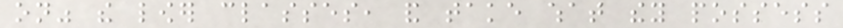on" the lower classes, and take what they possess
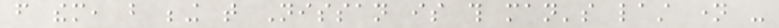from them, but being that Nissan is this man's last name -
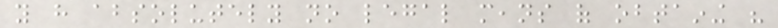you have absolutely no legal means of obtaining his
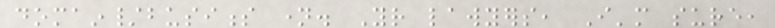domain/business name. Your lawyers, I'm sure,
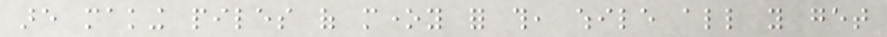are making piles of money for this, while all you get
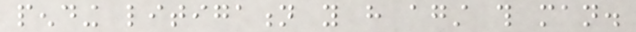pending litigation you have against this man.
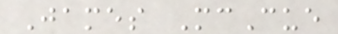James McCue
